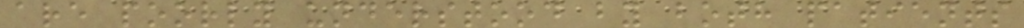are poorly understood by both patients
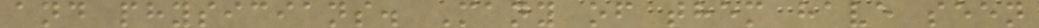and physicians. Many of them have seen
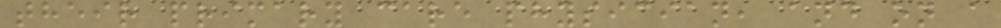their primary care physician, and on a
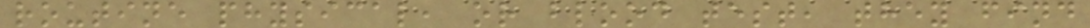routine physical, or blood test, they find
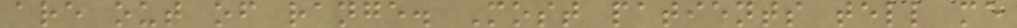are out of range. Most patients tell me
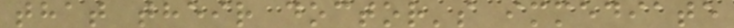that their doctor's immediate
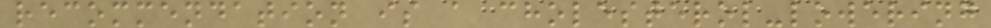recommendation is a cholesterol-lowering
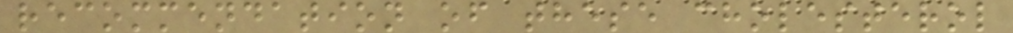recommendation of these cholesterol
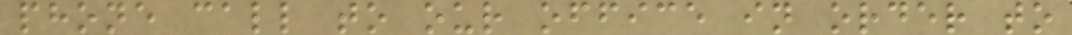phone call to our office in order to
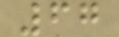67
